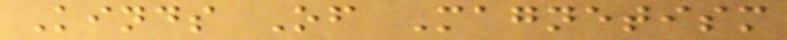Kinds Of Magnetism
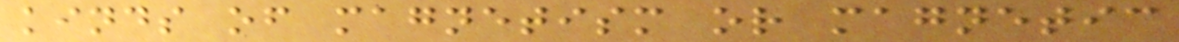kinds of magnetism or magnetic
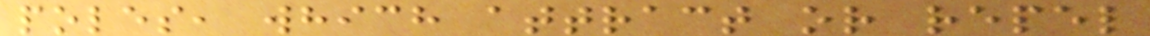poles, which attract or repel
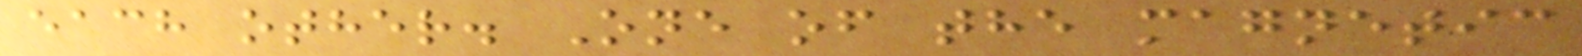each other. One of the magnetic
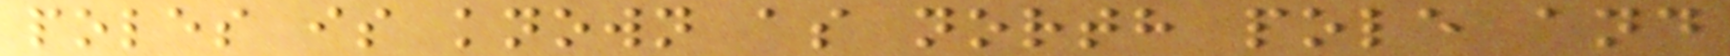poles is known as north pole and
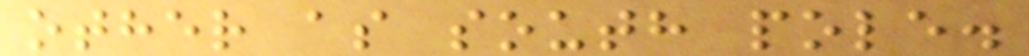other as south pole.
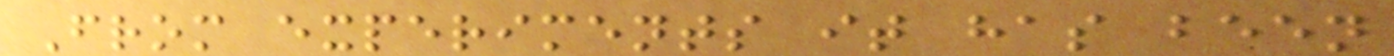From experiments it has been
